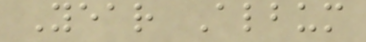Year Album
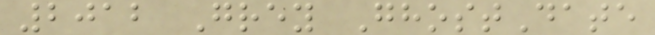2012 Grey GhostDate
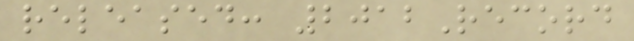released: 2012Record
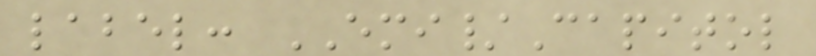label: EMI/Capitol
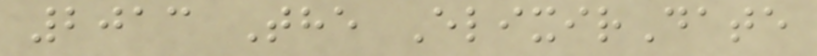2013 The ElixirDate
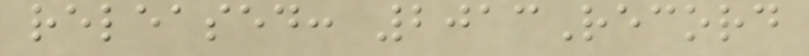released: 2013Record
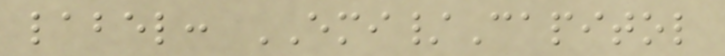label: EMI/Capitol
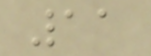11
